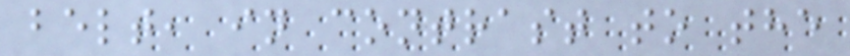belt, in contrast to the
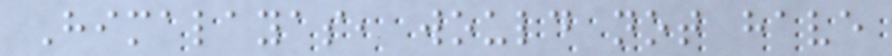Himalayas, would not have
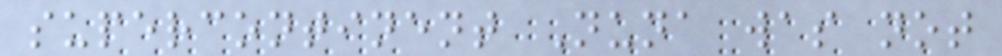supercontinent Nuna was not
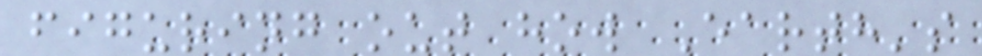figuring out how Earth's
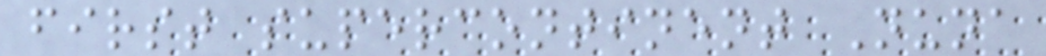first supercontinent Nuna
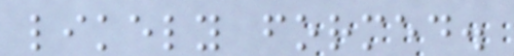likely formed.
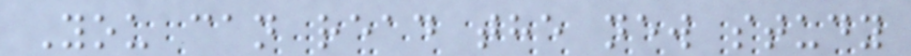You can read the new study
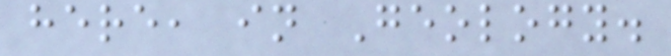here, in Geology.
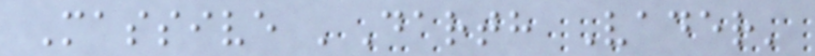Massive 'Darth Vader'
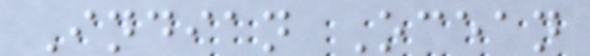Indian Ocean
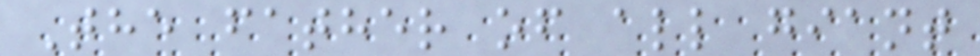The father of all giant
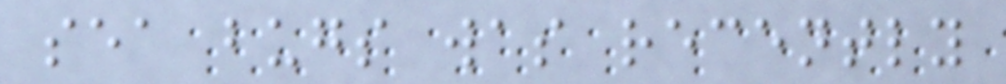sea bugs was recently
